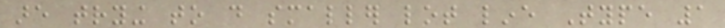are trying to do smaller lot line Type 1
